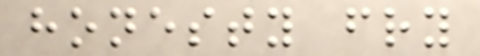honesty fry
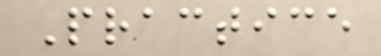Practice
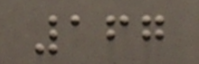167
